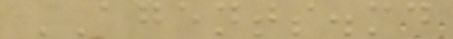AGENTS.md
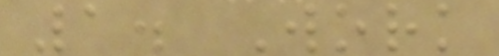1. Work
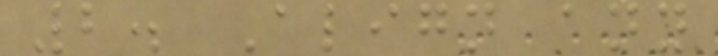2. Align any
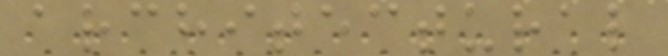architectural
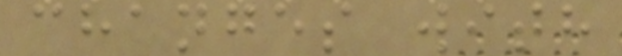changes with
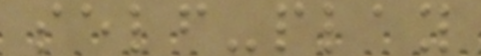self-play
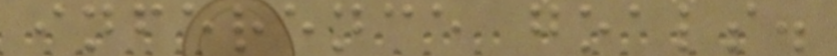inference goals.
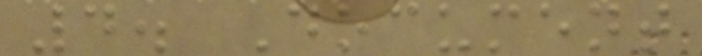4. Document
